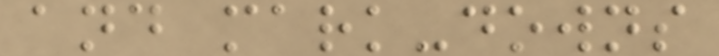and mark-downs
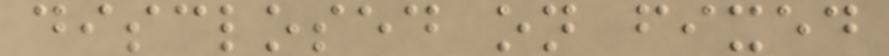disclosed on fixed
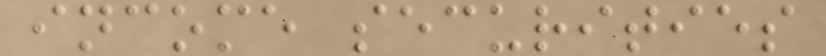income securities
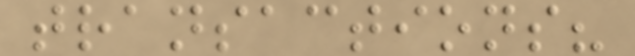transactions?
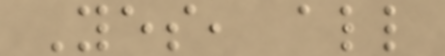Yes, all
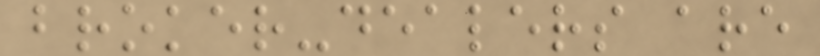broker-dealers are
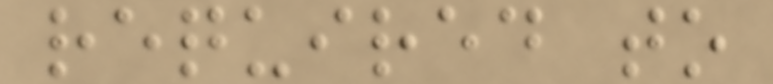required to
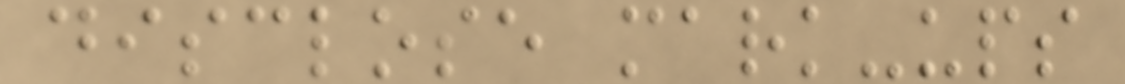disclose mark-ups
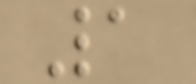1
